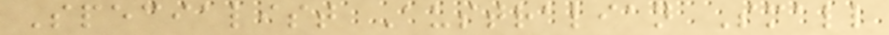Specialist Australian Small
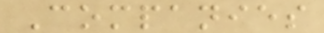Companies
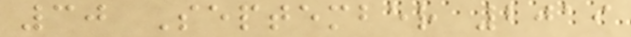30 September 2019
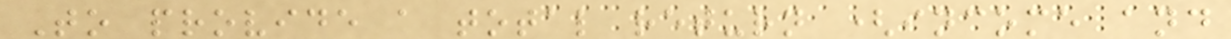To provide a total return (income and
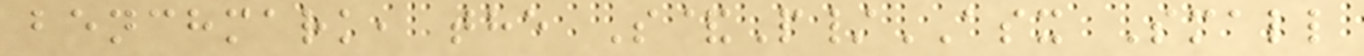benchmark, the S&P/ASX Small
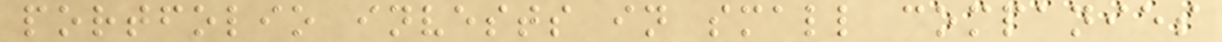portfolio invests in small companies
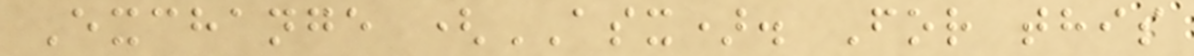Exchange (ASX). For this
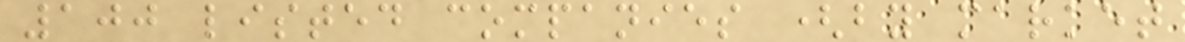100 listed companies (by market
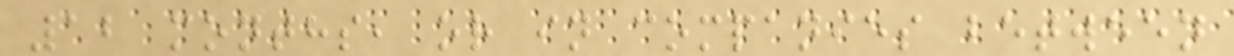12 months, or in companies between
